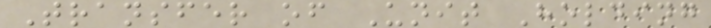Transfer of Unit Holding
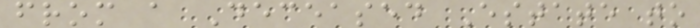from a Deceased Estate to
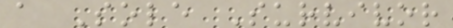a Sole Survivor
